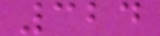324
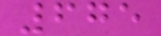675
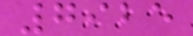7925
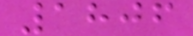1806
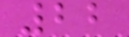22
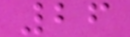26
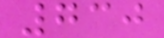730
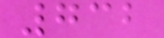732
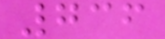736
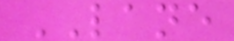LANE
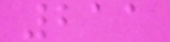211
